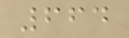664
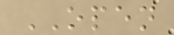OPEN
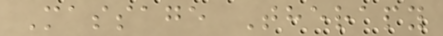Massage Therapy
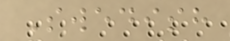Swedish
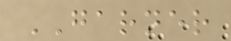GARNER
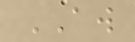AW
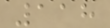118
